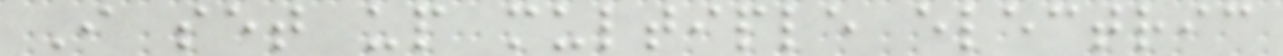I set up multiple electric
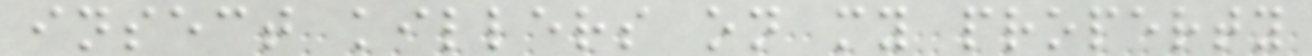insect killers on my property
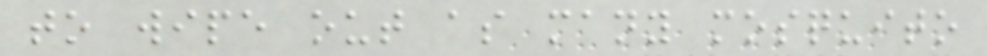to wipe out as many mosquito
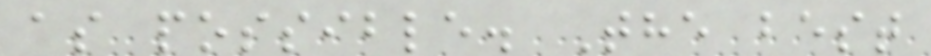as possible. The best
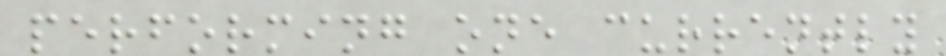performing one currently
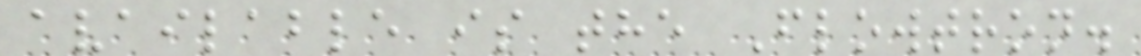available is the Flowtron.
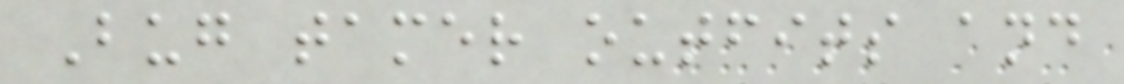Bug tamer outfits and
